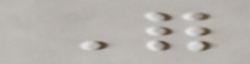For
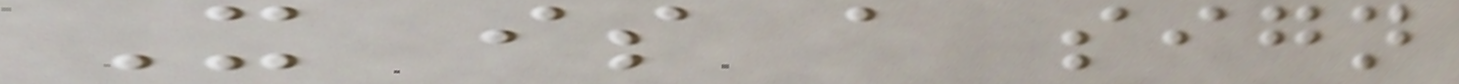It is a sign
